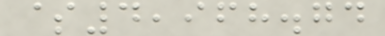$4,968.74
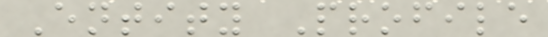Entity Profile
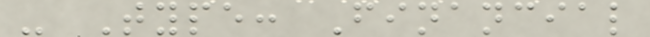- Type: Financial
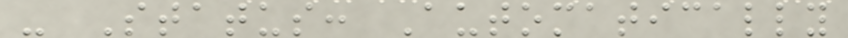- Status: Automatically
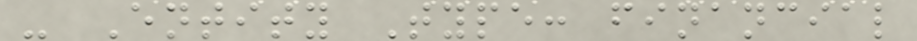- Entity Type: financial
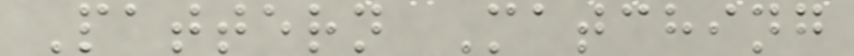Pattern Matching
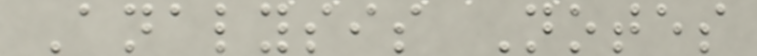Analysis Notes
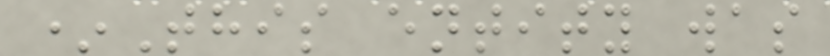*This entity was
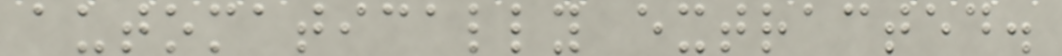automatically extracted.
